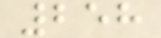258
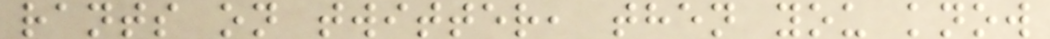rants on twitter, then you know
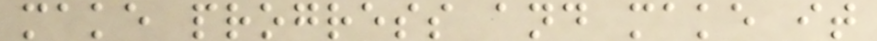make progress and make it
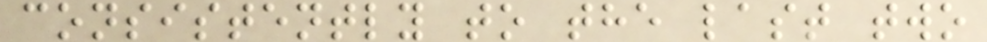consistently to the last two
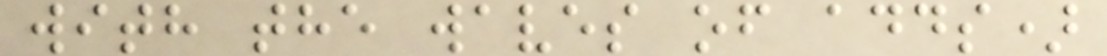with the waves of adds)
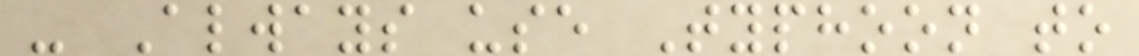- Always use Typhoon to
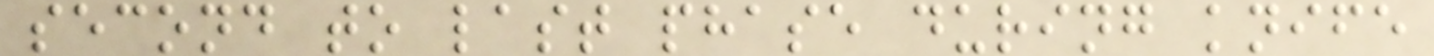second to last phase during knife
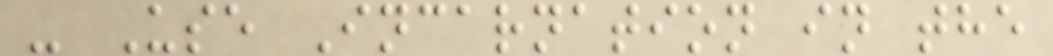- Use Incarnation in the
